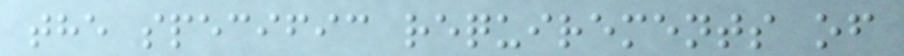the specific requirements of
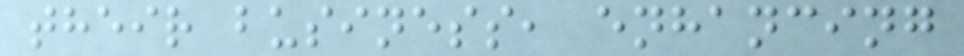their business, enhancing
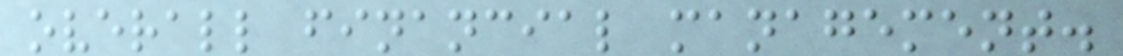overall financial management.
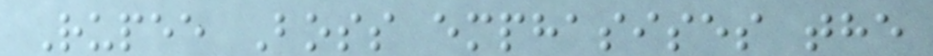Rupee Boss emphasises the
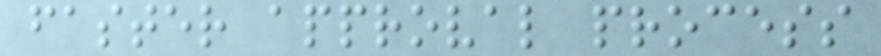faster approval process
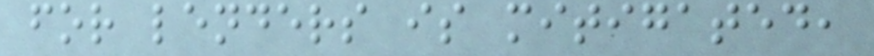for lenders is mitigated,
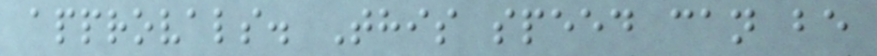approvals. This speed can be
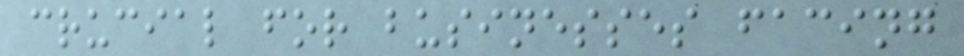crucial for businesses facing
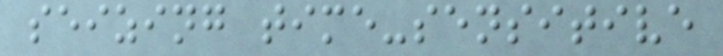seizing time-sensitive
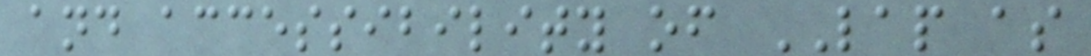and accessibility of LAP as
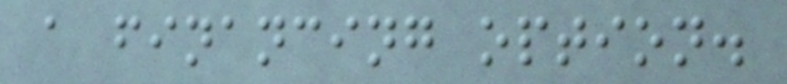a financing option.
